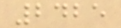2425
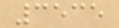3535
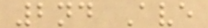2nd Ave
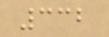332
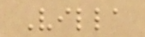Villa
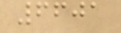6601
